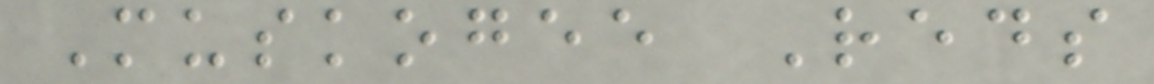Muskogee Reds
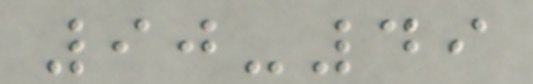90-49
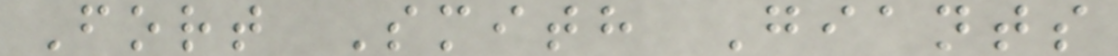Fort Smith Giants
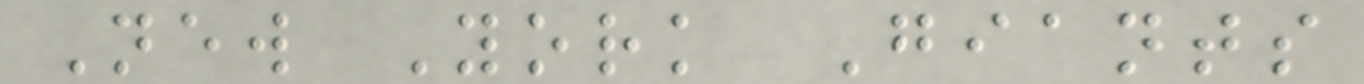New York Giants
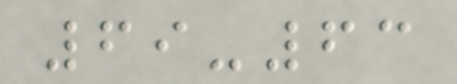69-63
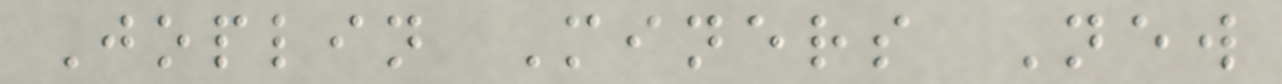Joplin Miners New
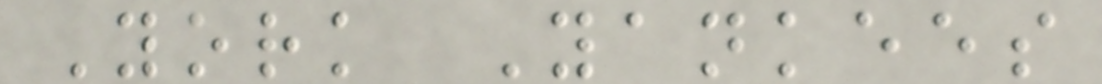York Yankees
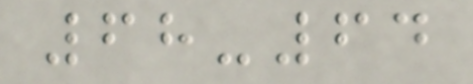68-64
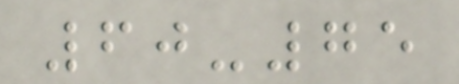60-75
